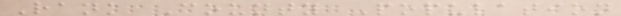Rank County Population
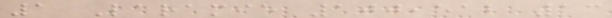1 Laramie 100,512 13
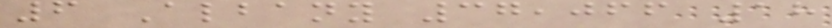6 Albany 37,066 18
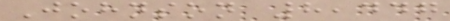Johnson 8,447
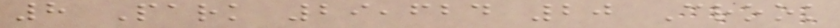8 Park 29,624 20 Crook
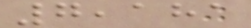7,181
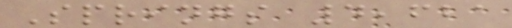Springs 4,621
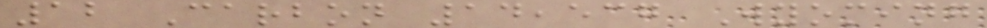12 Carbon 14,537 Wyoming
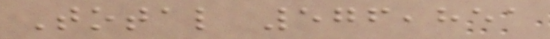Total 576,851
